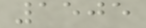1505
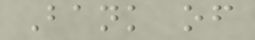Bank of
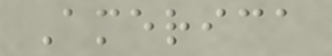America
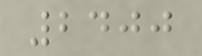2400
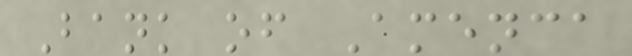Bank of Amenca
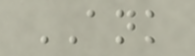ANK
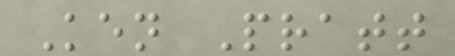Ken Pratt
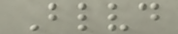Blvd
